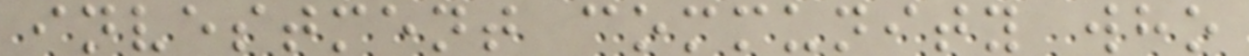investment community who
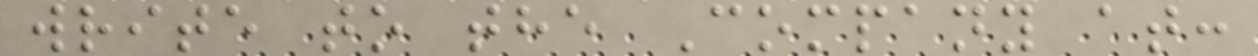write to the Company at:
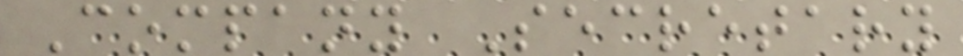Company Secretary
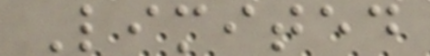Limited
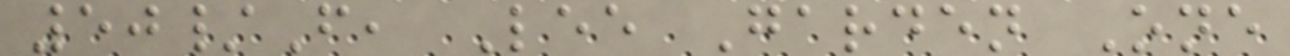50/F, Lee Garden One
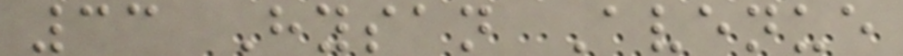33 Hysan Avenue
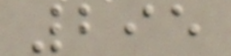295
